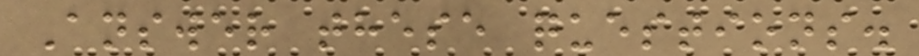Answer these questions.
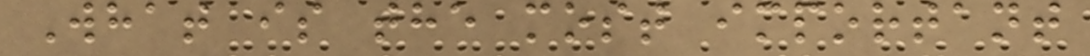What is the most important
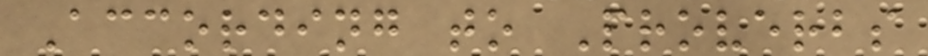According to Proverbs
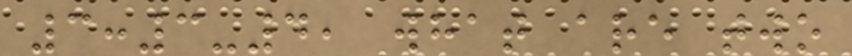3:3-4, what are two
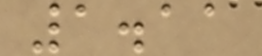1.11
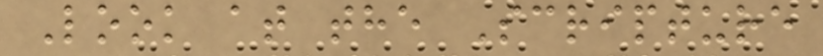Look at the Scripture
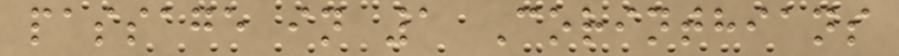passage in 1 Corinthians
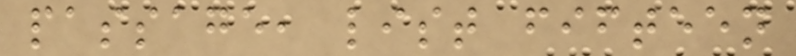passage, list fifteen
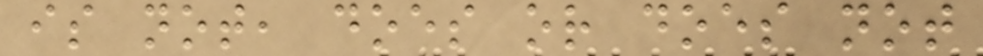is not, does or does not
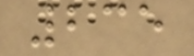235
